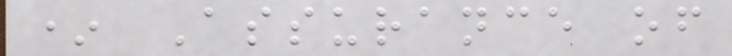* Assurance of
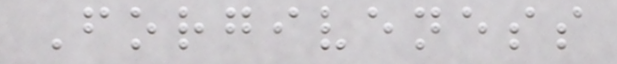Forgiveness
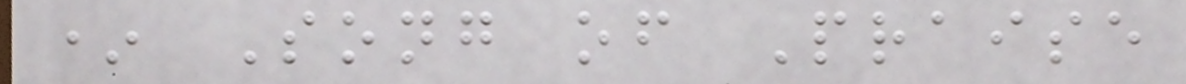* Song of Praise
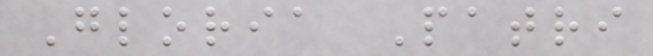Gloria Patri
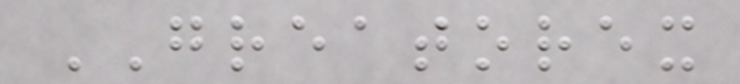GREATOREX
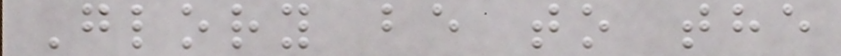Glory be to the
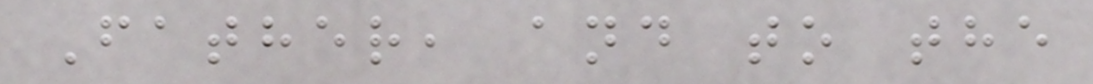Father, and to the
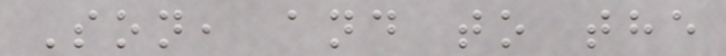Son, and to the
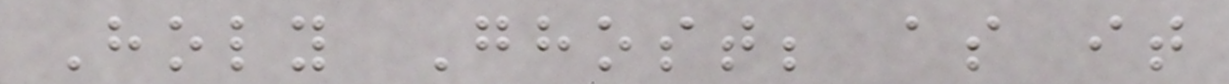Holy Ghost; as it
